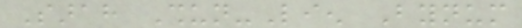Sarah Shun-Lien Bynum
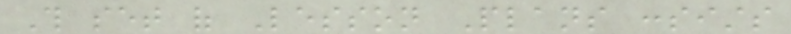This set of Lesson Plans consists
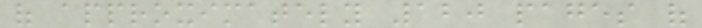of approximately 120 pages of
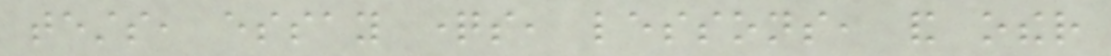tests, essay questions, lessons, and other
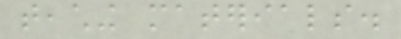teaching materials.
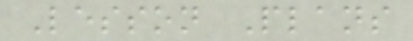Lesson Plans
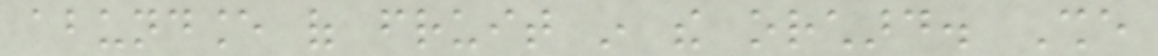abundance of fruit in the orchard. She
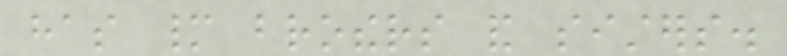has many brothers and sisters.
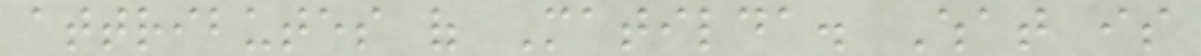attributes of Matilda. What is
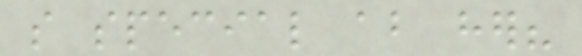so special about her?
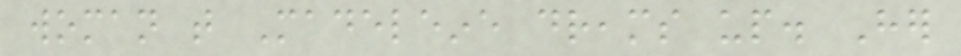woman that Madeleine dreams up. Her
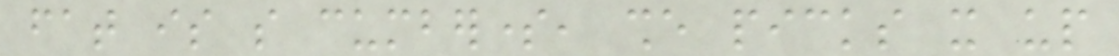fat is so cumbersome, she picks it up
